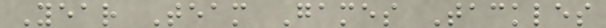Year Team Games Tackles
